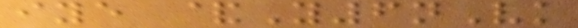iye &Y6nVk
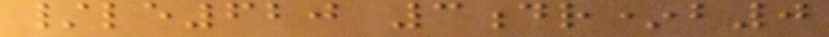/le620 3dr*b0
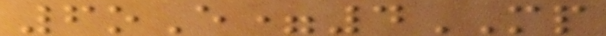6oE=4MP
